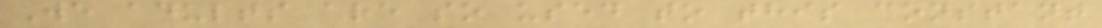We adults are so used to this constant
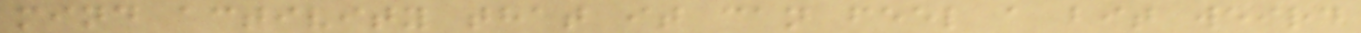mind activity that it can feel a bit weird
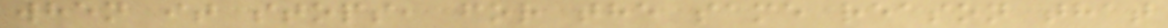when it stops, for the same reason that
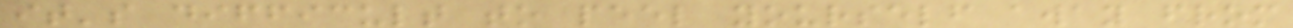it's difficult to peel yourself away from
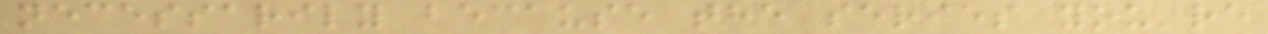necessarily because the series you're
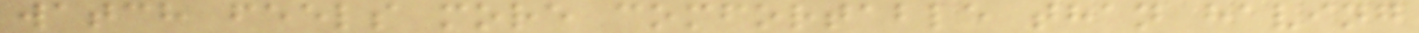watch feels more comfortable than having
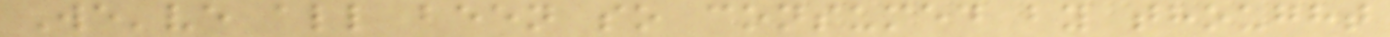We've all been so consumed by thought
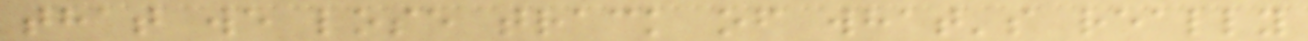that we lose track of what's really
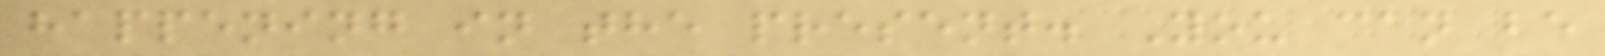happening in the present. You can be
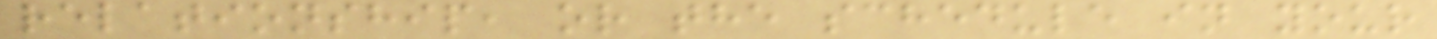relationship, or the schedule in your
